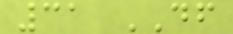31 DF
